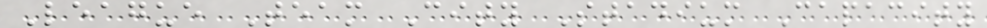League Team City Stadium Capacity
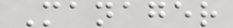Manager
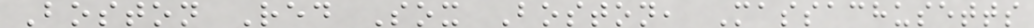Boston Red Sox Boston, Massachusetts
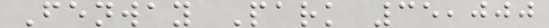Fenway Park 35,000
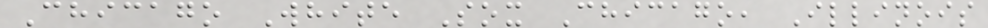Chicago White Sox Chicago, Illinois
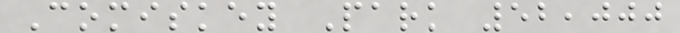Comiskey Park 52,000
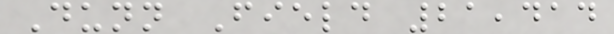Dunn Field 21,414
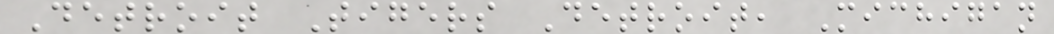Detroit Tigers Detroit, Michigan
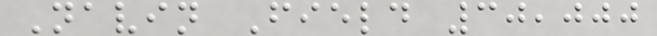Navin Field 30,000
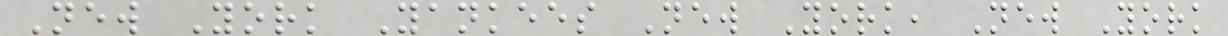New York Yankees New York, New York
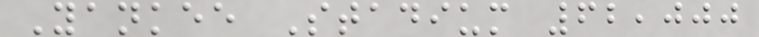Yankee Stadium 62,000
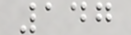147
